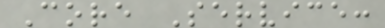Core Service:
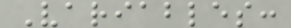Variables:
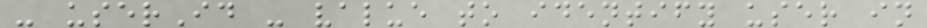- userId - value to identify user in
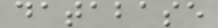database
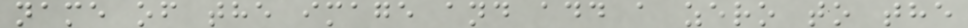name of the image and add a zero to the
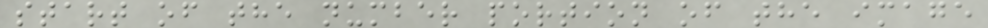start of the number portion of the image
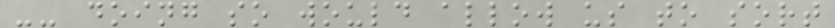-- doing so would allow us to sort
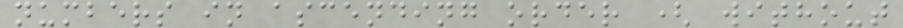numbers in ascending order ( without
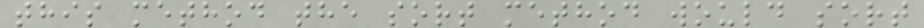this method the sort method would sort
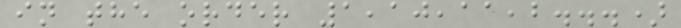in the order 1,10,11,2...)
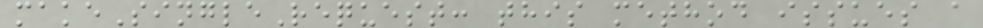makeSingleRequest: this method issues a
